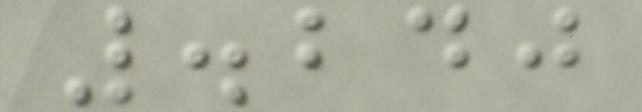.240
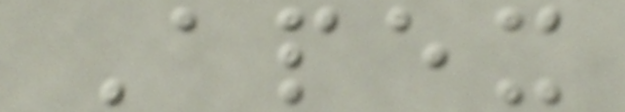Apex
